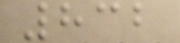832
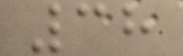38
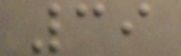39
